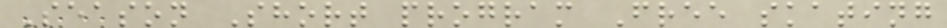Season Short program Free skating
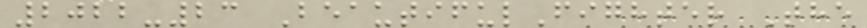2022-23 BeautifulFighter The
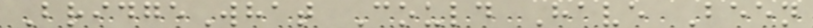BridgeWhat Could Have Been
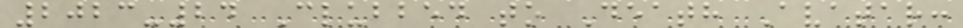2023-24 Clubbed to Death Avatar:
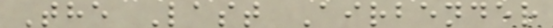The Last Airbender
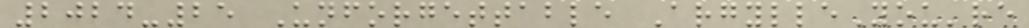2024-25 Unforgettable ArgylleYou're
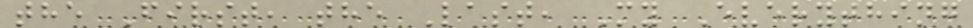the First, the Last, My Everything
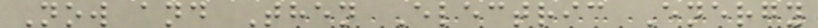Now and Then Electric Energy
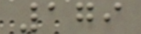179
